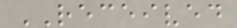RECEIVED
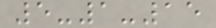5-1-15
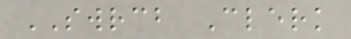SWRCB Clerk
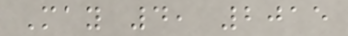May 4, 2015
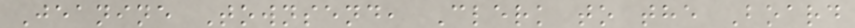Jeanine Townsend, Clerk to the Board
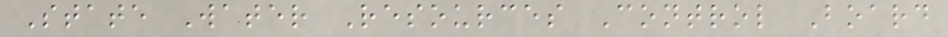State Water Resources Control Board
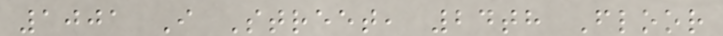1001 I Street, 24th Floor
